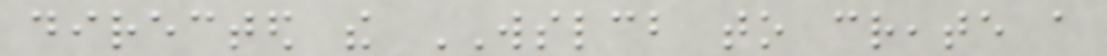directed the WSLCB to create a
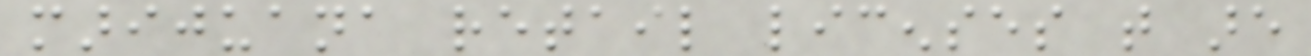marijuana retail licenses that are
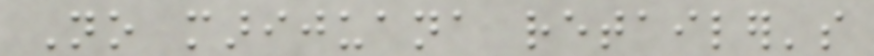No marijuana retailer's
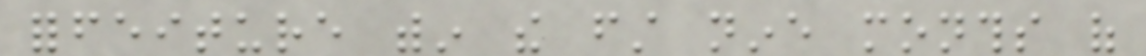forfeiture within the first nine months of
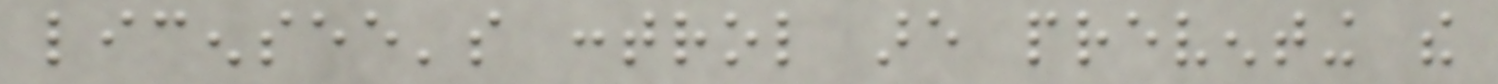licensee's control are preventing the
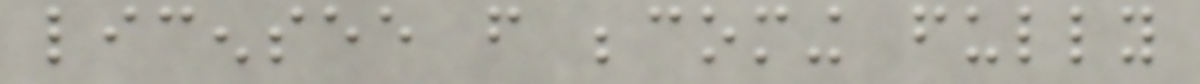licensee from becoming fully
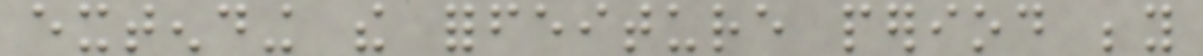extending the forfeiture period beyond
